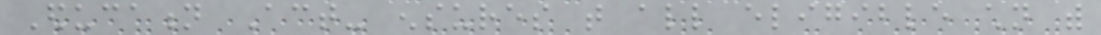Education Act- ensures that all eligible children with
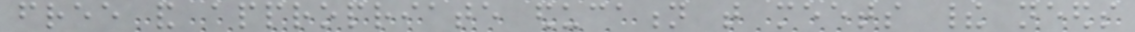free and appropriate education that meets their needs
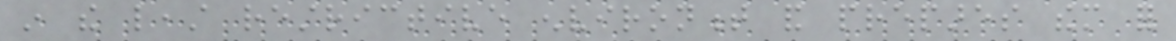in the least restrictive environment and prepares them for
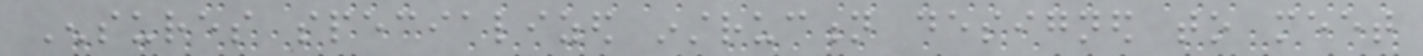Ensures specialized instruction designed to meet
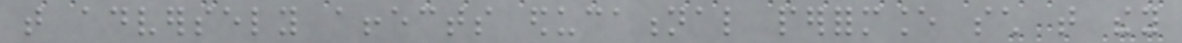that adversely affects educational performance such that they
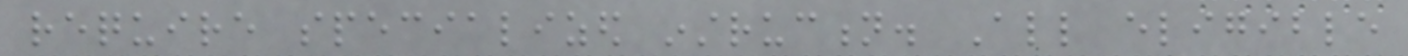require specialized instruction. All eligible
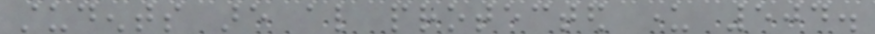students are also protected under 504.
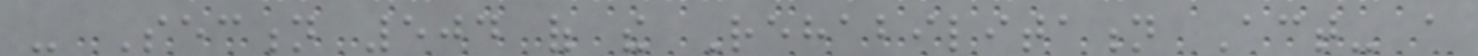- Section 504 of the Rehabilitation Act- a
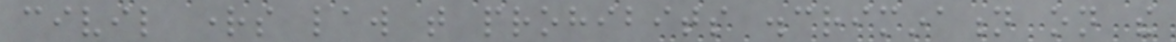civil rights law that prohibits discrimination on the
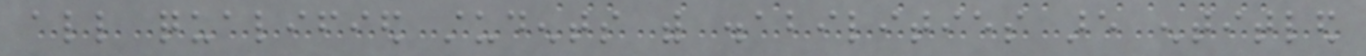all qualified students with disabilities are entitled
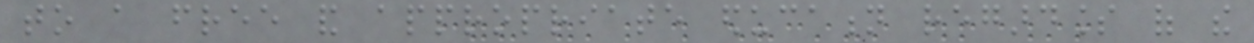to a free and appropriate education regardless of the
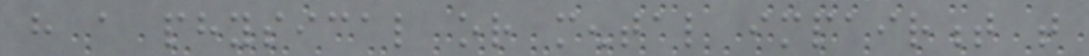have a physical or mental impairment that
